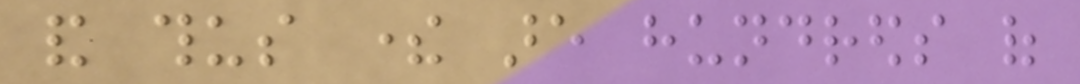and thus there are hundreds of
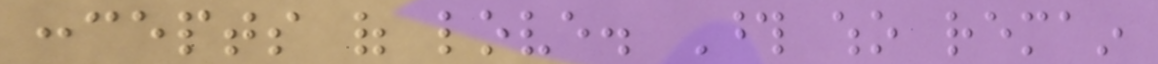concepts of love. Those who remain
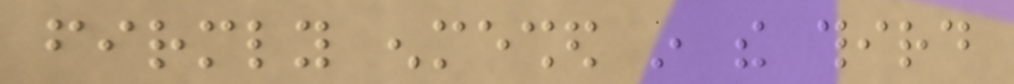firmly enmeshed in the third
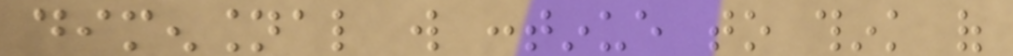dimensional will continue to think of
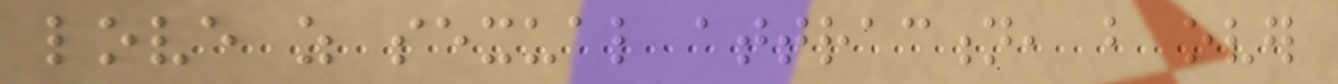love as sexual attraction, but over
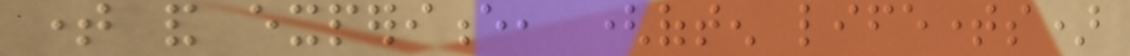time and experience, (often lifetimes)
